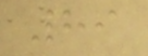89
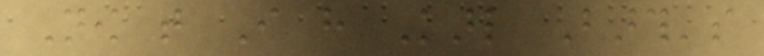Now that I have Karl Barth's
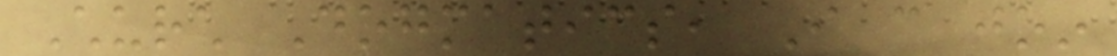Church Dogmatics, I can join
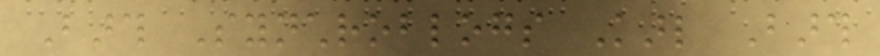Barth Synchroblogs Karl Barth
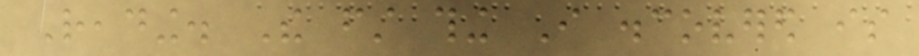Reading. The first thing I discovered is
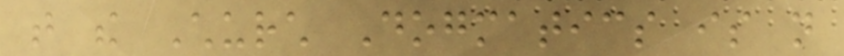that the Church Dogmatics is not
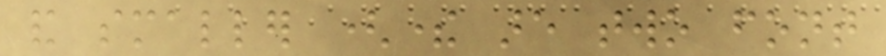and smaller (there are two font
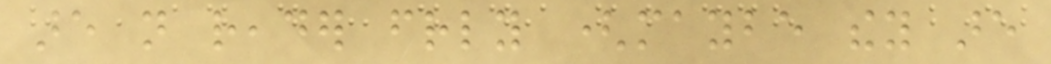are not reader friendly (maybe they are
